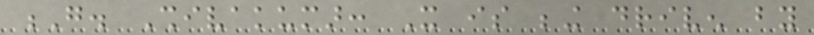G. Shivakumar: It is being driven by
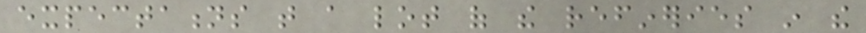expectations that a lot of the refineries in the
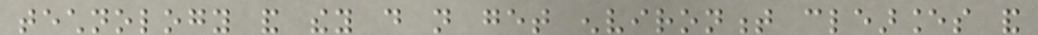technology and they do not get environment clearances and
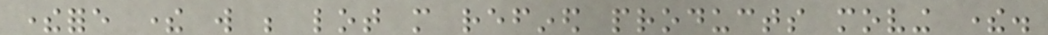therefore there will be lot more refined products moving there.
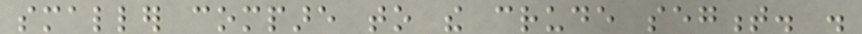smaller compare to the crude segment. .
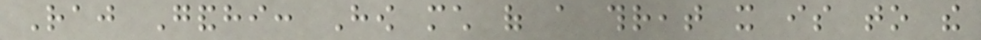Raj Gandhi: How much of a threat it is to the
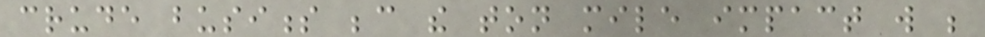crude business because the ton mile impact will be
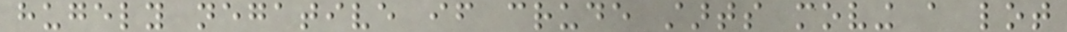hugely negative if crude starts moving a lot
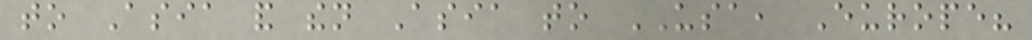to Asia and then Asia to USA, Europe?
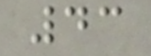43
